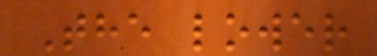The lower
